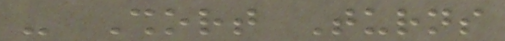- Short Turns
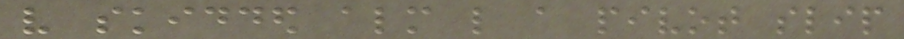very skidded almost like a pivot slip
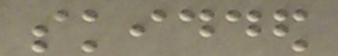skidded
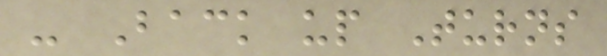- Back up Turns
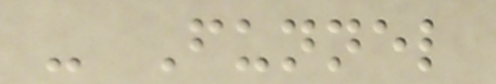- Funnel
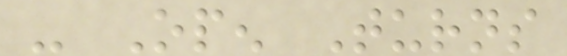- Open Turns
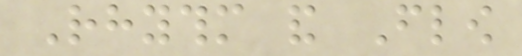Rhythm and Flow
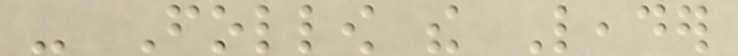- Follow the Leader
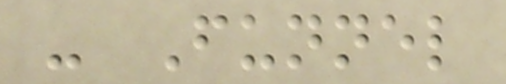- Funnel
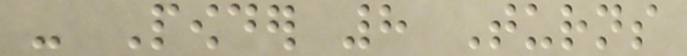- Powder 8 Turns
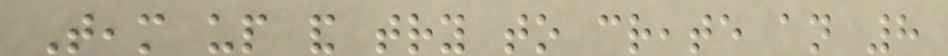Team up and try to create an 8
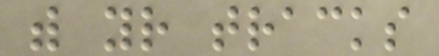with your tracks
